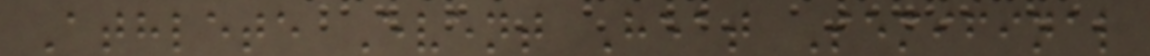Athlete Event Heat Semifinal
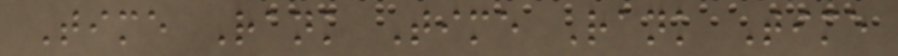Time Rank Time Rank Time
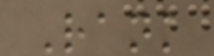Rank
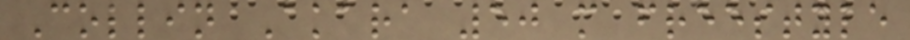Collin Akara 50 m freestyle
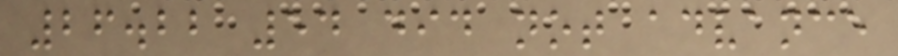26.22 54 did not advance
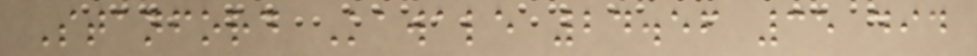Stanford Kawale 24.56 35 did
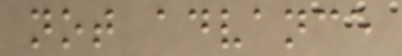not advance
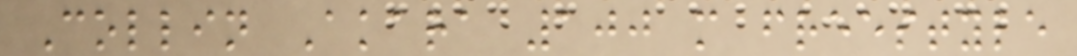Collin Akara 100 m freestyle
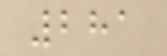281
